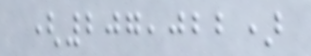(207,022)
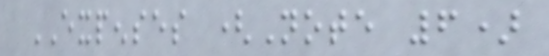EXPENSES (Note 6)
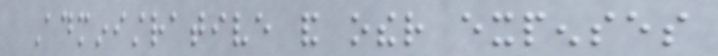Administrative and other expenses
